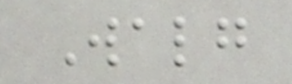Walg
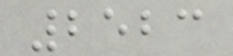2523
